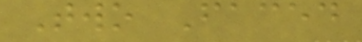Two Faced
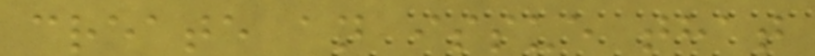create an issue that
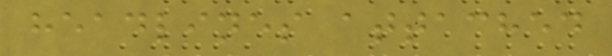headlines attached
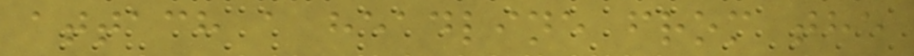attach a headline from the
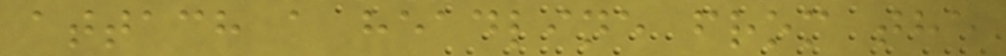attach a headline from the
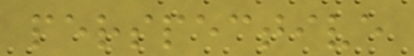perspective
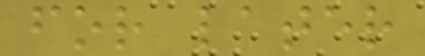for later
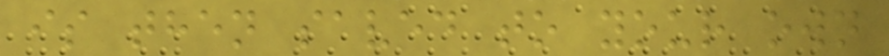is then saved to your own
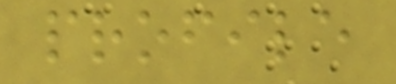profile
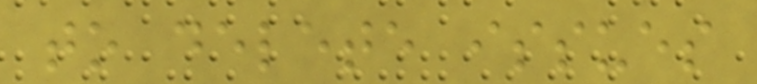to delete issues
